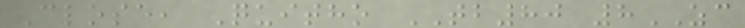Close, Quitho TB80 8ZC
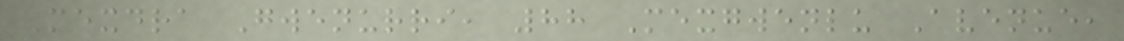Mexdra Gwenurri, 88 Mexgwenlu Avenue,
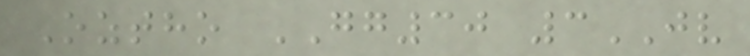Oztho GG30 3JV
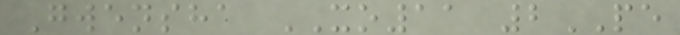Gwensha XO11 2PE
